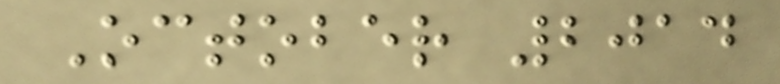October 2014
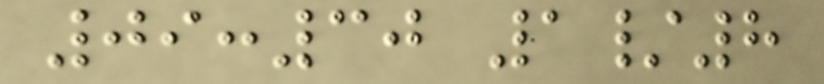09:30 1/8
